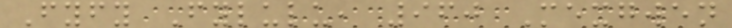Fyfy Fylulu, 960 Mexgwen
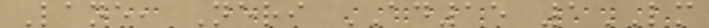Lane, Neri AD15 1LM
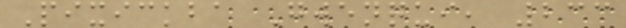Pixickba Gwenqui, 233
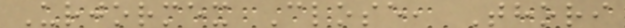Urjormex Close, Thori
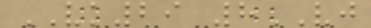VK29 8VJ
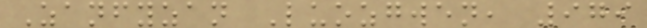Zanfyzan Luozgwen, 979
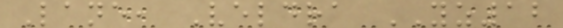Lane, Veldra YZ12
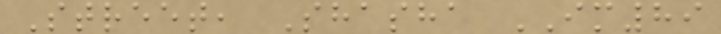Street, Shasha IM89
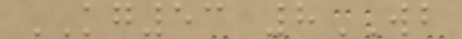KG53 8WB
